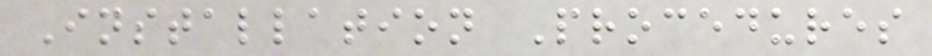Installation Procedures
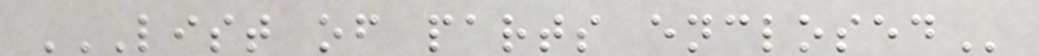LIST OF PARTS ENCLOSED
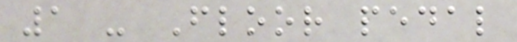1 - Floor pedal
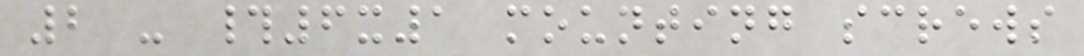2 - #6x1 mounting screws
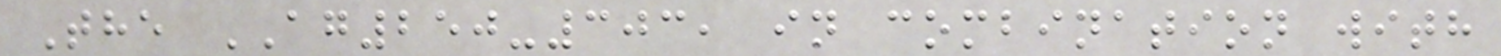The AG250-303, in combination with
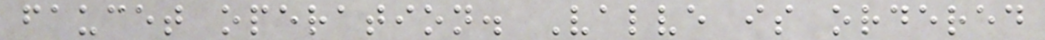faucet operation. Valve is ordered
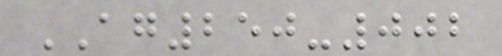AG250-002
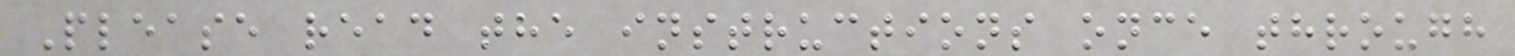Please read the instructions once through
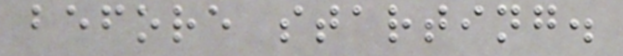before starting.
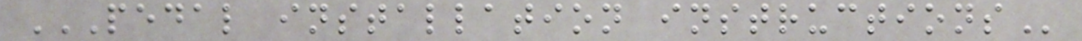PEDAL INSTALLATION INSTRUCTIONS
